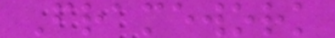Framework
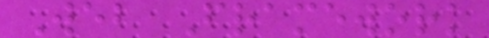Web Framework
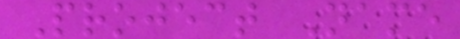Project Name
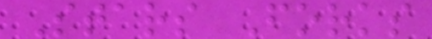Stars Forks
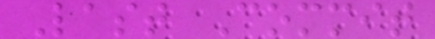Last Commit
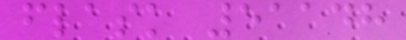flask 51148
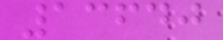13640
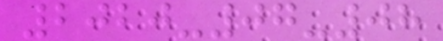2020-07-08
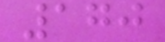170
